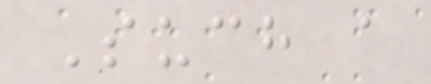Such a
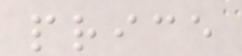price
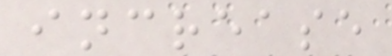increase
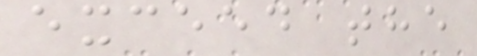exceed the
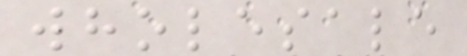wholesale
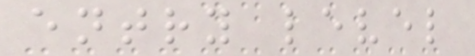entry level
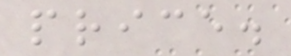price.
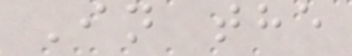In the
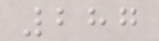287
